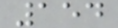154
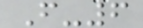F-6
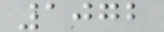1072
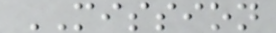MISSION
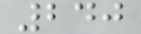240
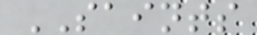SAINTS
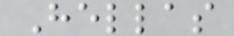Hellas
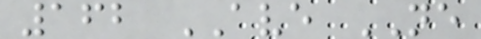162 AVE NE
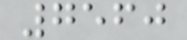7560
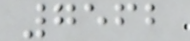7562
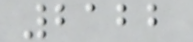2122
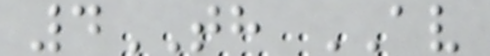4TH AV
